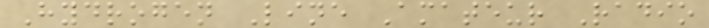Hydrogen Line Amateur Radio
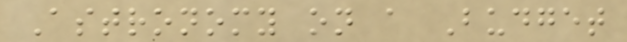Astronomy on a Budget
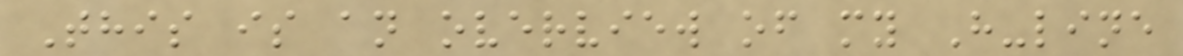This is an overview of my H-line
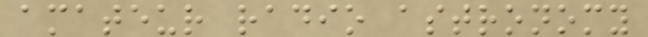amateur radio astronomy
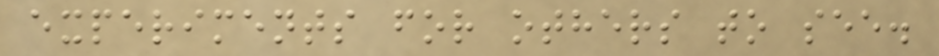experiments for others to see.
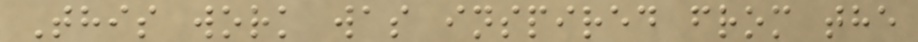This work was inspired from the
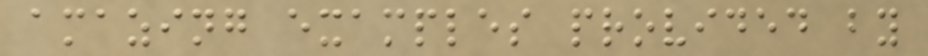amazing examples provided by
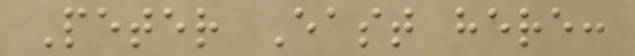Peter East here:
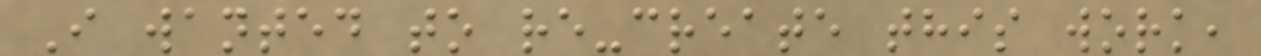I wanted to re-create this work,
